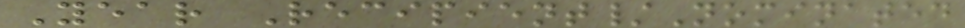Year Recipient/Nominated
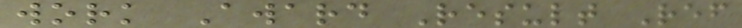work Award Result Ref
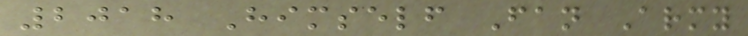2018 Himself Fan Army
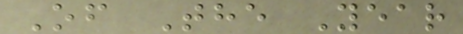Of The Year
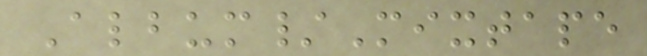Album/Mixtape
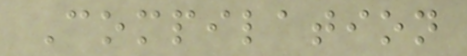Compilation
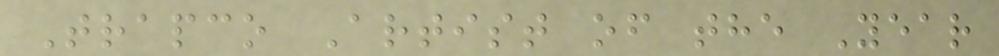Trapco Artist of the Year
